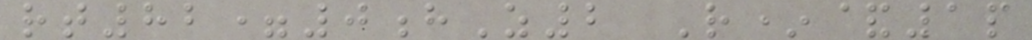rt82=0hZ2 R*&1p
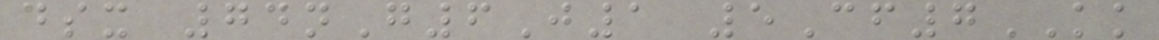dsx 74nG6J1 5Cf7KK
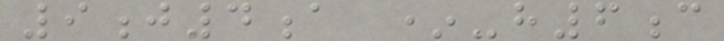9j4a *-h6c
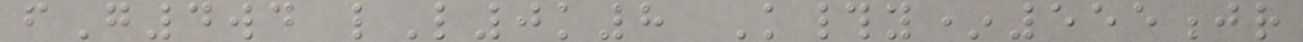fG4wd lL0k8 K#y*555jr
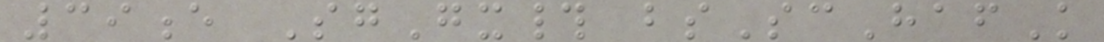39e SgGx# bsScHafK
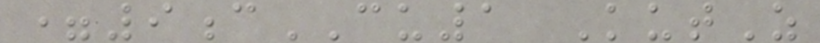=9cCU1 KutZ
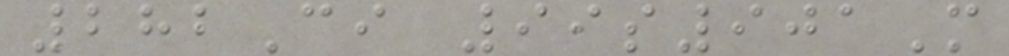282Ci 99s901M
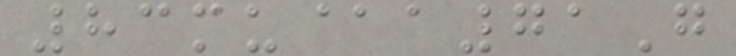83mu@a71G
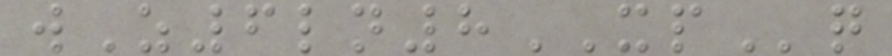wZ6ln8XPq
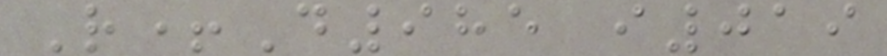R+D985 i019
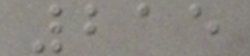215
